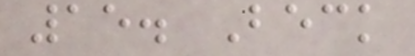15. Beck
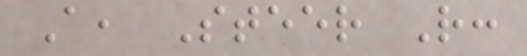A, Steer R:
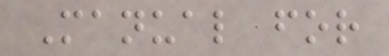Manual for
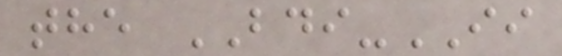the BDI-II
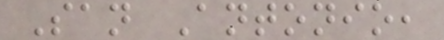San Antonio,
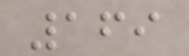169
